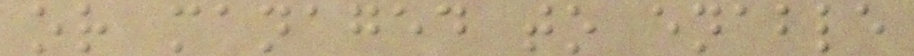or managed to enable
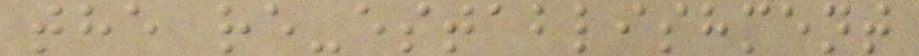the re-establishment
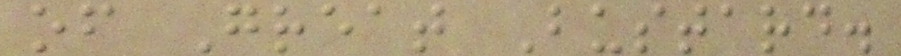of Great Bustard.
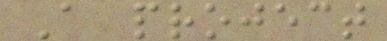A project
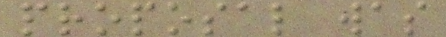proposal was
